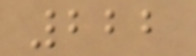222
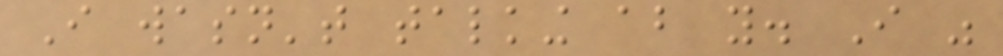I wasn't talking about you. I was
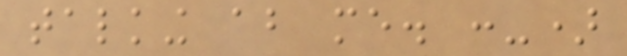talking about me. :-)
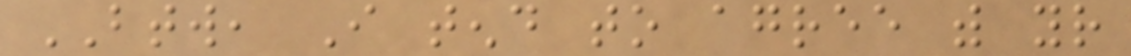BTW, I tend to agree with your
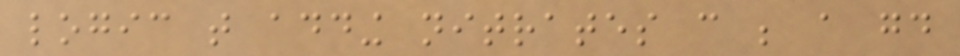logic that adding nitrates can be a good
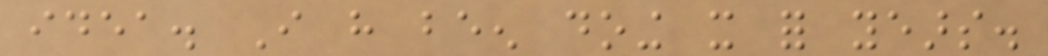idea. I have been doing it for years.
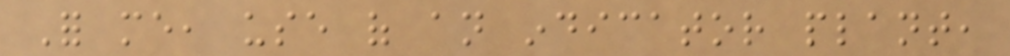For me, use of an indicator plant,
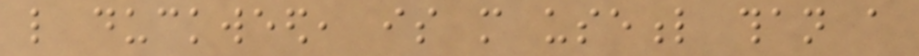like duckweed, is more useful than a
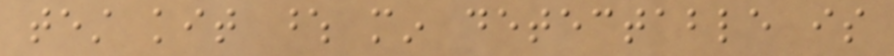test kit whose min detectable is
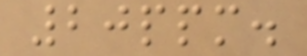20ppm.
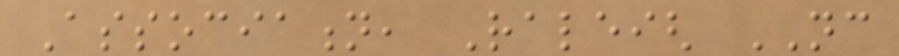Association, Raleigh NC
